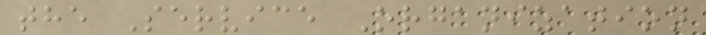the Service Organization
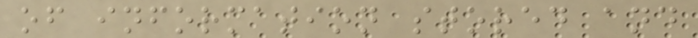of information stored and
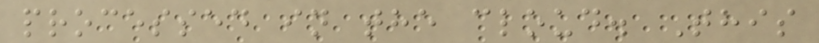processed in the cloud. This
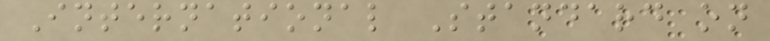International Standard on
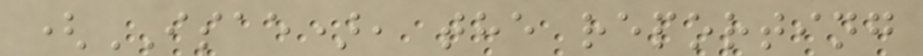(ISAE), the reporting
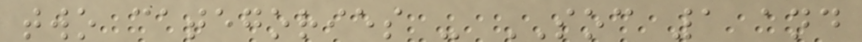two categories - SOC 1 and
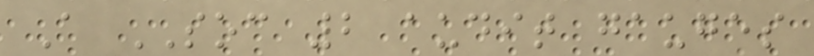A SOC 2 audit gauges
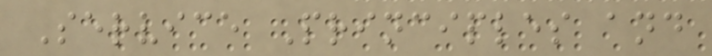Service Principles and
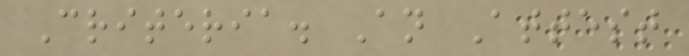Criteria. An Attest
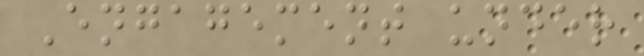Engagement under
